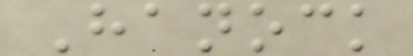Hanock
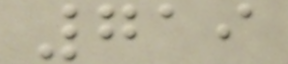719
